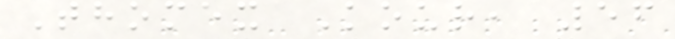Thomex Kour, 56
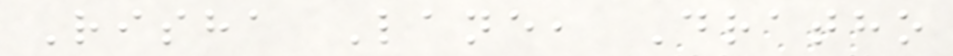Risha Lane, Dratho
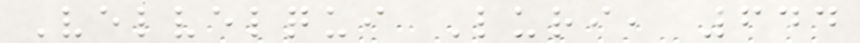Velvelqui Luri, 644
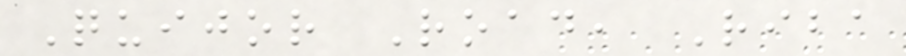Quijor Road, Riba
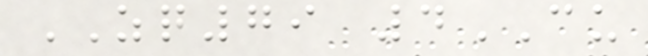ZQ79 4CU
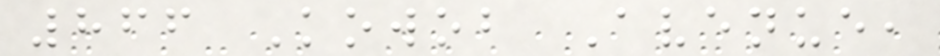866 Kowob Avenue,
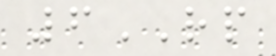6RP
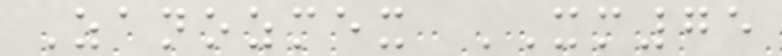Zanozmex XM75
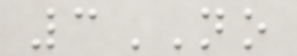3NO
